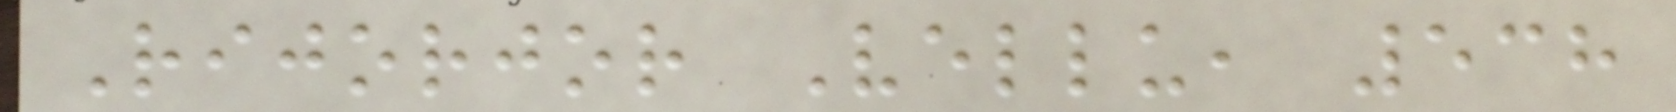Rijorjor Vellu, 538
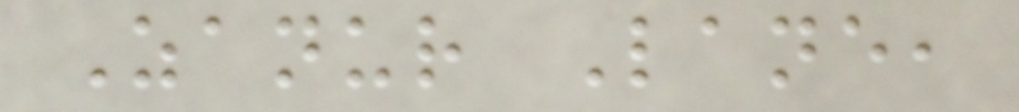Zanur Lane,
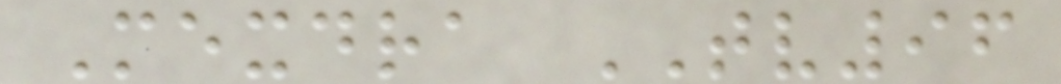Mexdra TV96
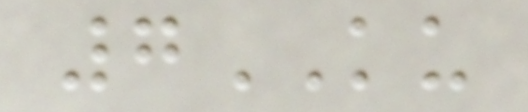7KU
